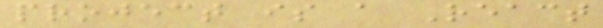project is a React
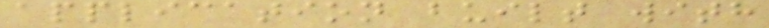application built with
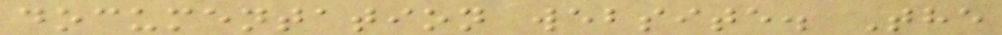documentation website. The
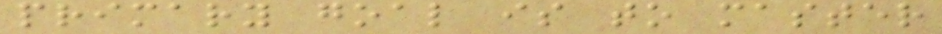primary goal is to master
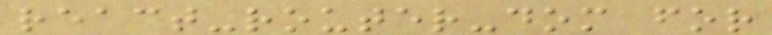react-router-dom for
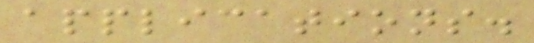applications.
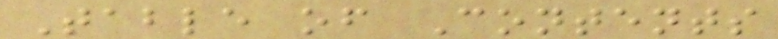Table of Contents
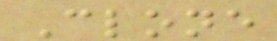Clone
